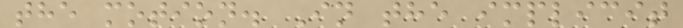the motion. In the implicit
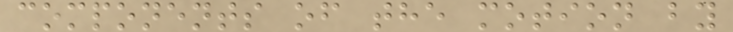components of the motion by
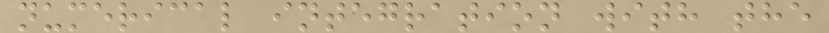numerical integration with the
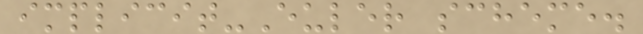implicit-Euler scheme.
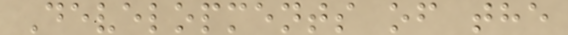Developments of the
